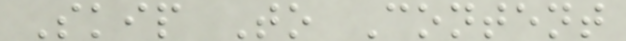Skip To Content
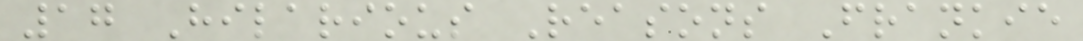17 Hilarious Reasons Frankie
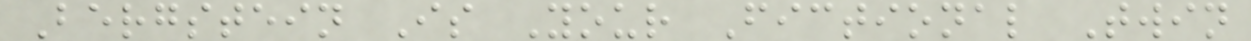Bergstein Is Your Fictional Twin
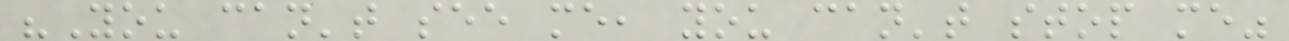"You can't see me, you can't stop me"
